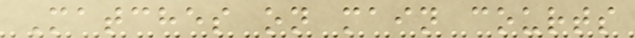Matches on main courts
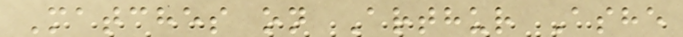Matches on Arthur Ashe
